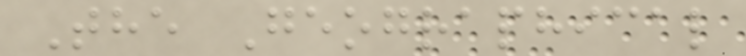The Geographical
